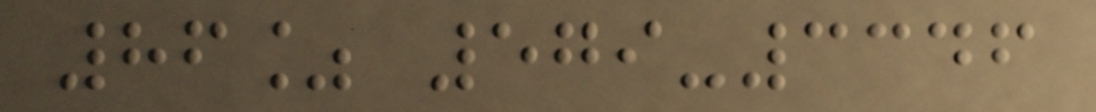86% 579-3346
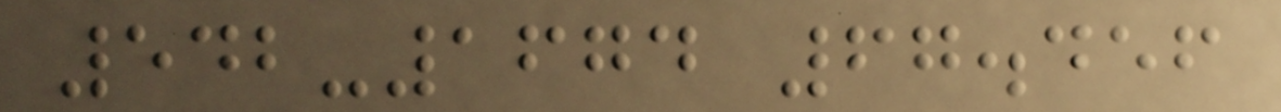542-1674 67.456
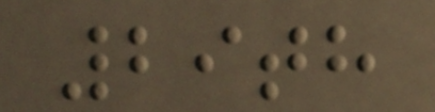29th
